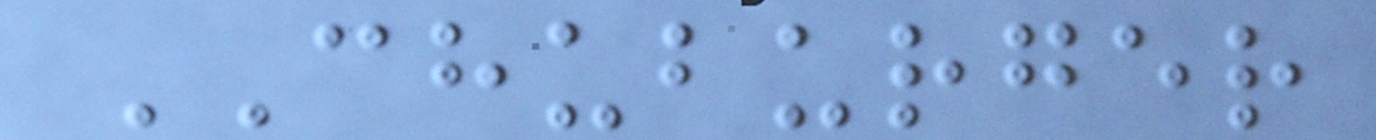CHUBURGER
